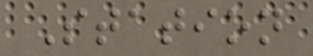Station
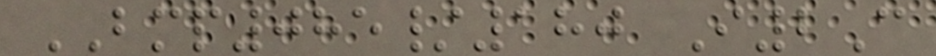BMP085/180 I2C
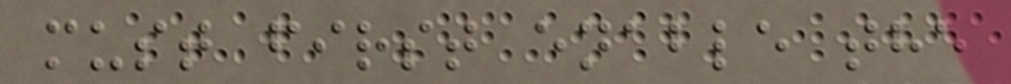must first enable the
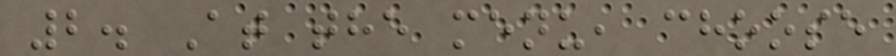2. At the menu, choose
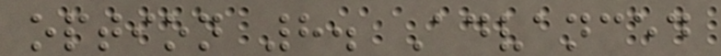option 8. Advanced
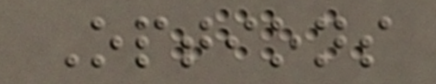Options
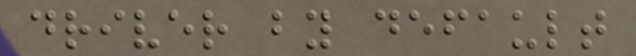driver by default
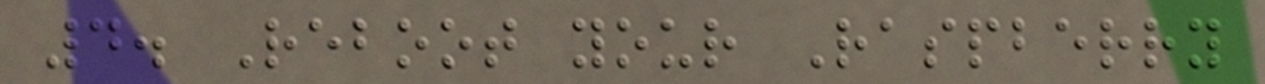4. Reboot your Raspberry
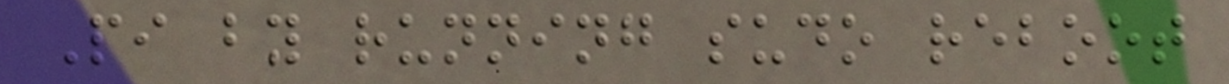Pi by running sudo reboot
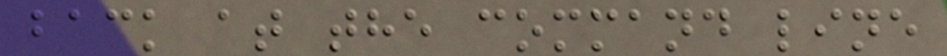back at the command line
